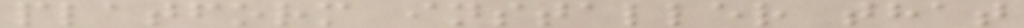platform installer that
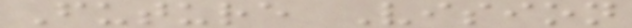Future Vision
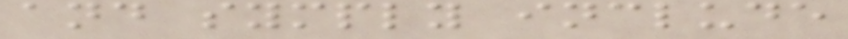and symply include
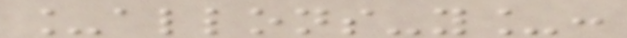_allons-y_:
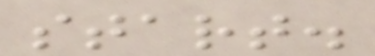start.
